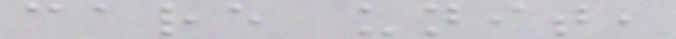care unit,
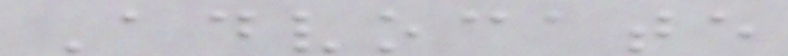Advocate
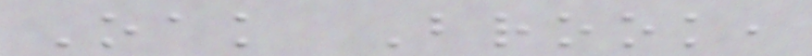Oak Brook,
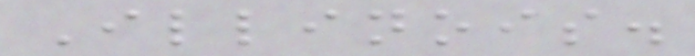Illinois.
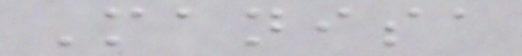Manisa
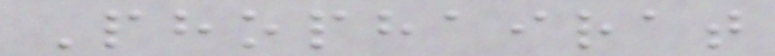Phophairat
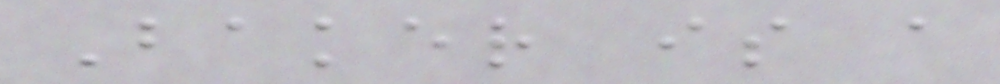Baker is a
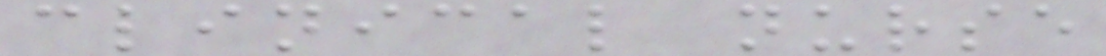clinical nurse
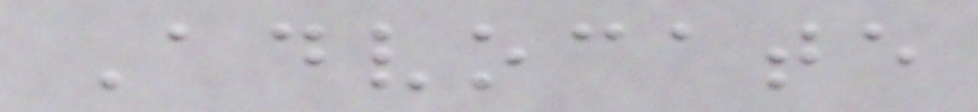Advocate
